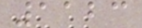1123
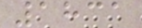1831
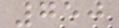750
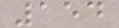154
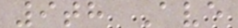9th Ave
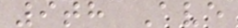9th Ave
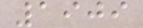1909
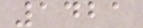1421
